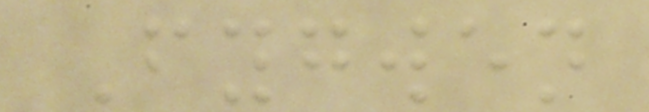Fygwen
